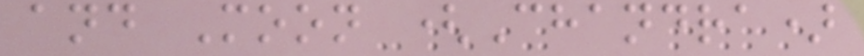and Moon (Chandra)
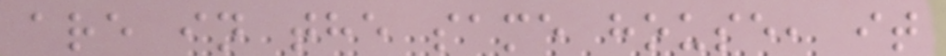are in the same house, it
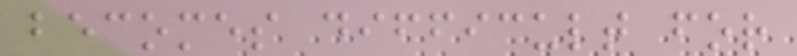becomes difficult for
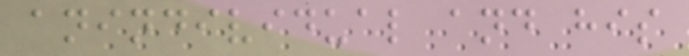anindividual and his
